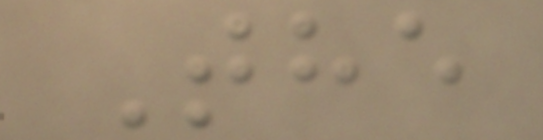The
